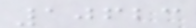10623
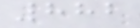882
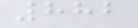882
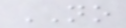NO
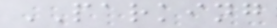PARKING
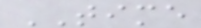TIME
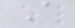A
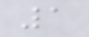1
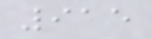915
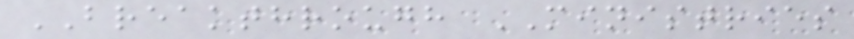BREAKTHROUGH MINISTRIES
